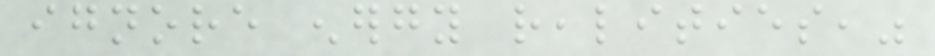ignore energy realities,"
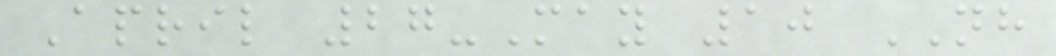April 27-May 10 NH
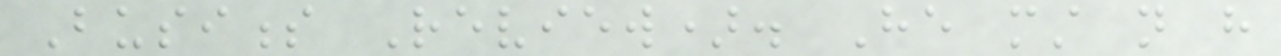Business Review). He must not have
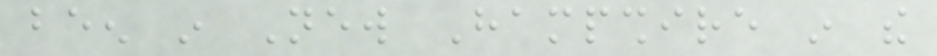been in New Hampshire in the
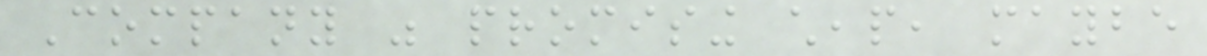Company was promising cheap, maybe
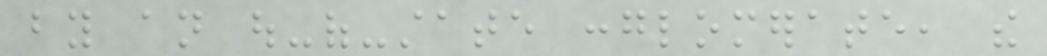by an out-of-state conglomerate, the
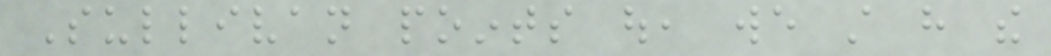Sullivan points out, we still have the
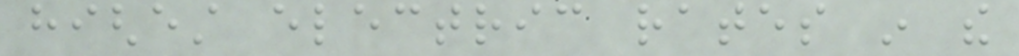highest electric rates in the
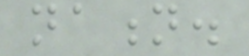nation.
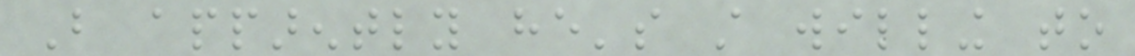But apparently he's still willing to
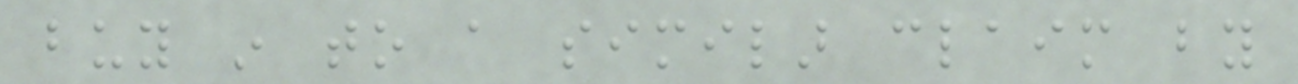buy in to a similar claim by
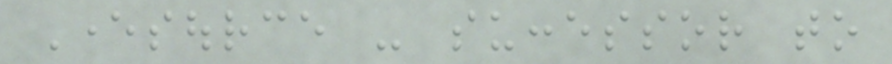Eversource - successor to
